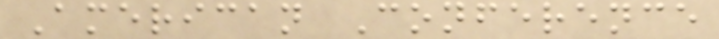American Conference
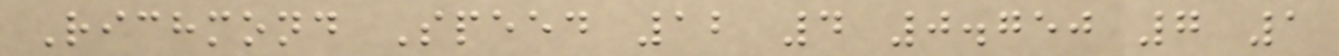Richmond Speed 12 4 0.750 7 1
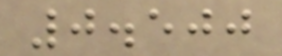0.500
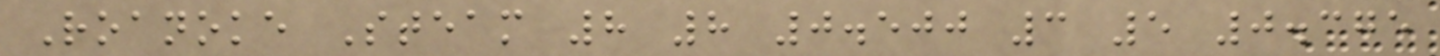Roanoke Steam 8 8 0.500 3 5 0.375
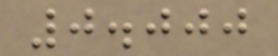0.000
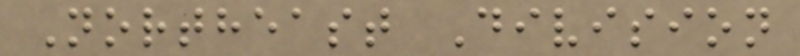Northeast Division
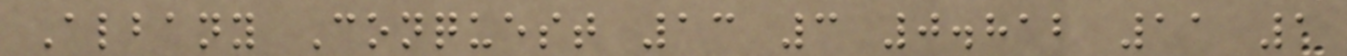Albany Conquest 13 3 0.812 11 1
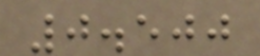0.500
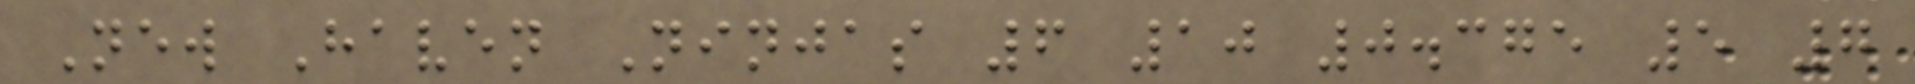New Haven Ninjas 6 10 0.375 5 7
